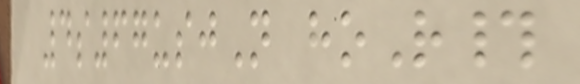4s67usjN hoR#
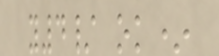y4/ ok*
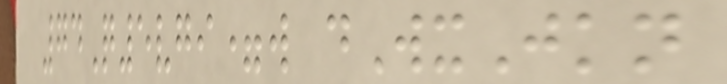74Q5vgi=w dWxJkn
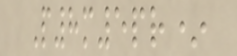P8m5pr*
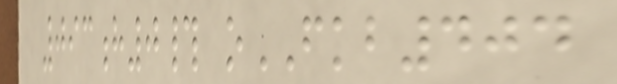093h0# oFKB404
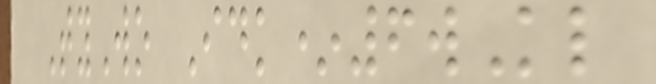TyWo Idk*6wKl
